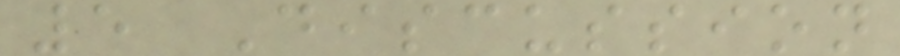5 Discussion
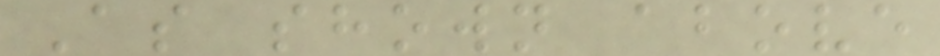As shown above
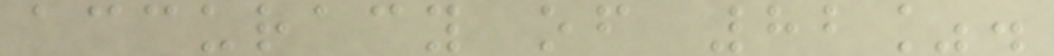accuracy of 82%.
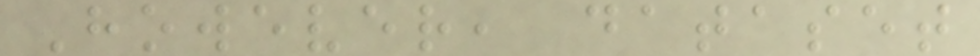However, dataset
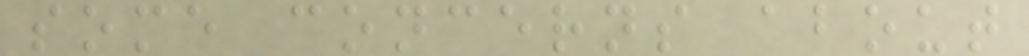some concerns about
